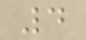4
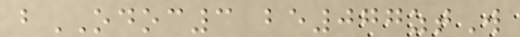bODOC3 be077ztW
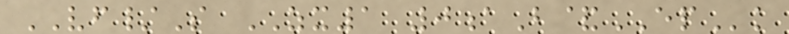VF/S ZX1 0aB&EPk
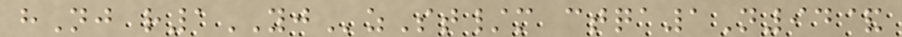hNj r1YJzSt/m ctqa1N94&
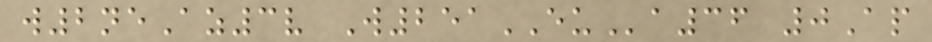w2neAz3v W251EUa36 0Ap
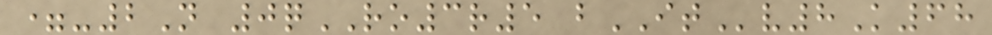=-2N 0qRO3r5 bITv8K68
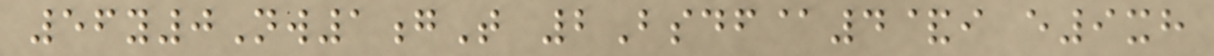56y0Nw1gT 2Bsdf@4&i e9xh
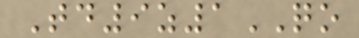Td9z1QO
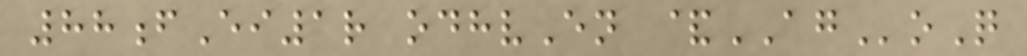88fEi1r odhvEn &AGoQ
